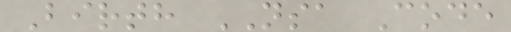Birth NSA Code
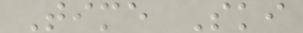Time Ski
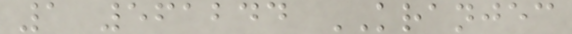1 561244 KRANJEC
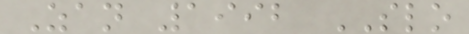Zan 1992 SLO
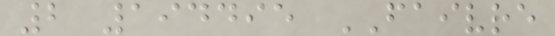2 194495 FAIVRE
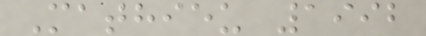Mathieu 1992
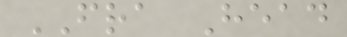FRA Head
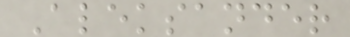Aleksander
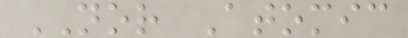NOR Atomic
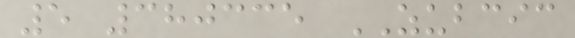5 380335 ZUBCIC
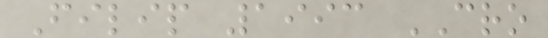Filip 1993 CRO
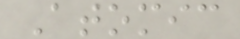Atomic
